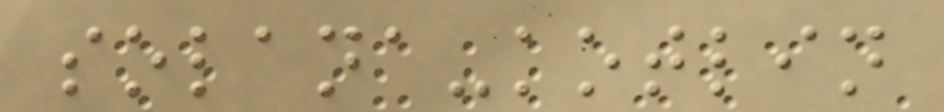solana-kotlin
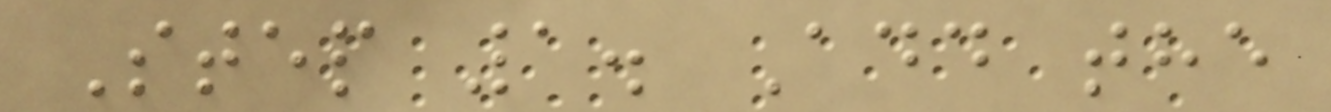Step 1. Add the
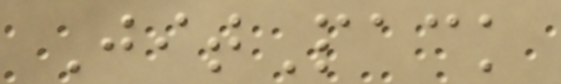JitPack
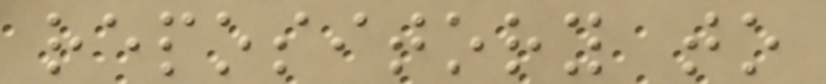repository to
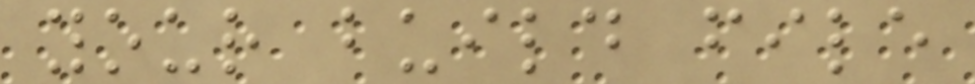your build file
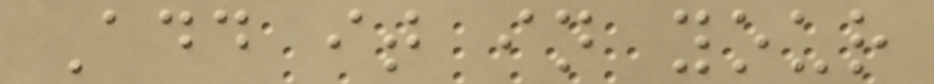Add it in your
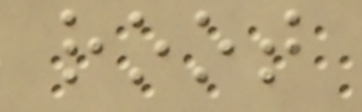root
